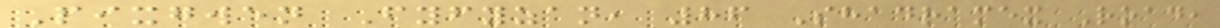Pixgwen Fyfyzan, 86 Shadramex Road,
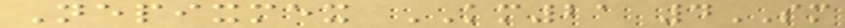Nepixmex KM21 4SM
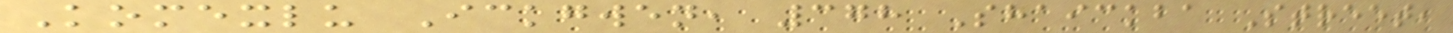Komexlu Ickgwen, 378 Shaickba Street,
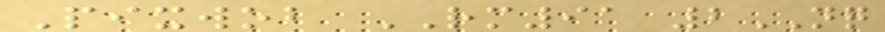Pixwob RM91 2NQ
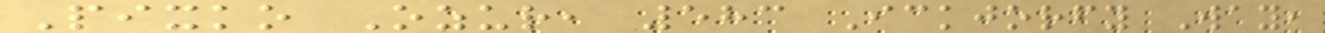Pixko Ozur, 583 Ickjorfy Way,
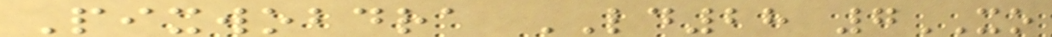Pixwobdra LD28 7XO
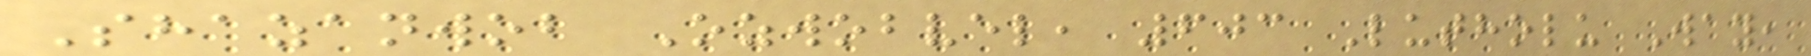Shazanwob Ozwobvel, 603 Lutholu Way,
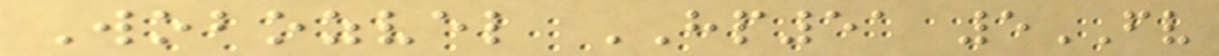Wobozvel HP51 5FV
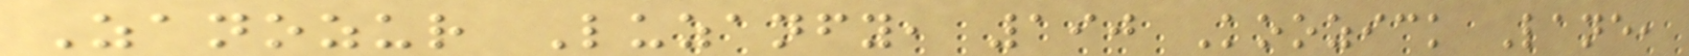Zanozur Luzanfy, 190 Koozick Lane,
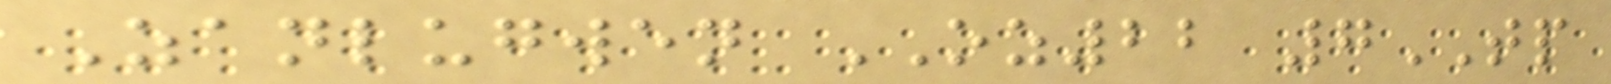Zanlugwen OZ22 7TP
